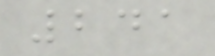241
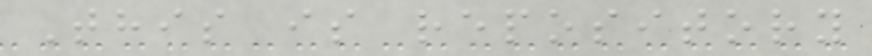This is repository
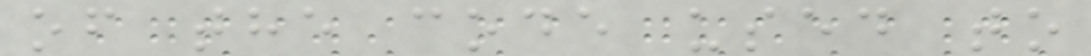of the code used to
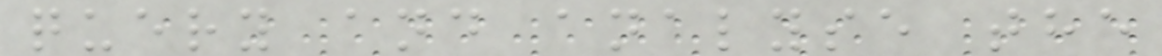query and analyse the
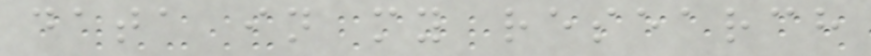data in my research
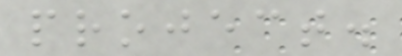project.
